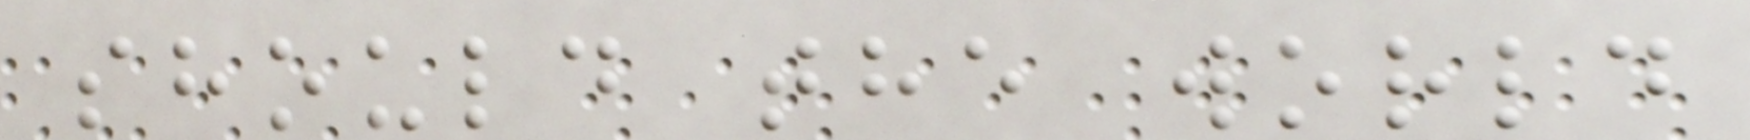should the world
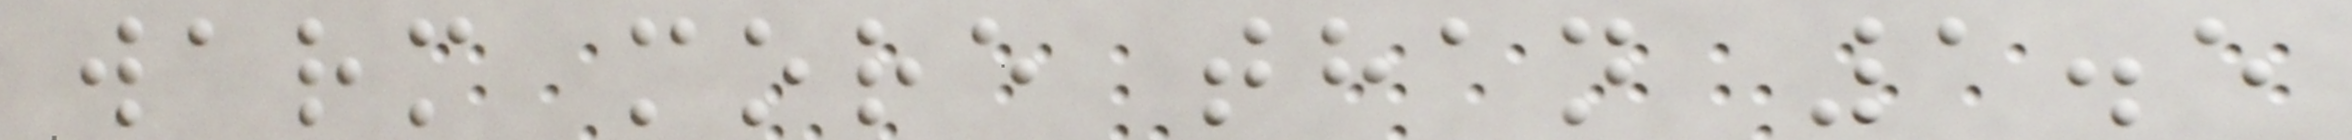warm more than 1.5
